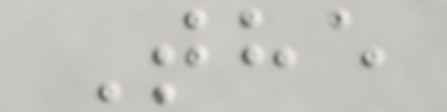The
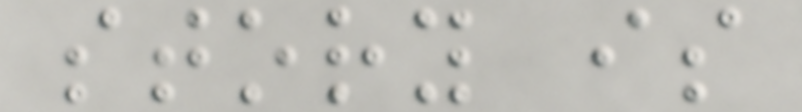story is
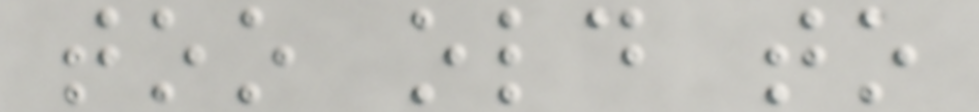too old to
